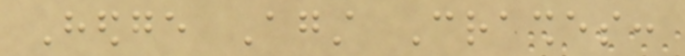Hedge Against Crashes:
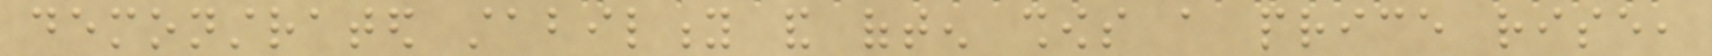demonstrated stability and often shows a price rise,
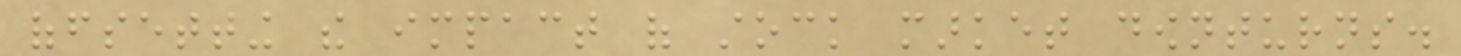offsetting the impact of stock market downturns.
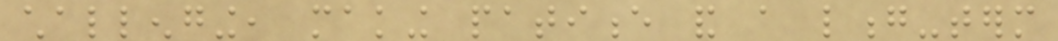challenging, making patience and a long-term
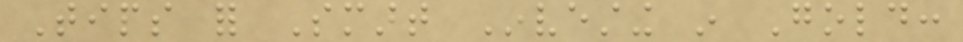Tips for Smart Investing in Gold:
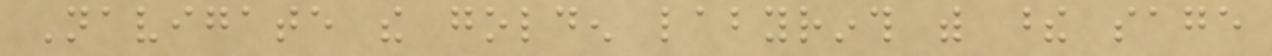Navigate the golden labyrinth with these sage
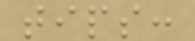tips:
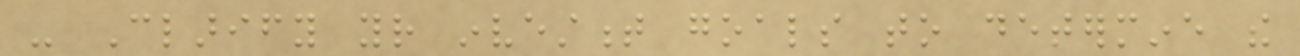- Clarify your investment goals to determine the
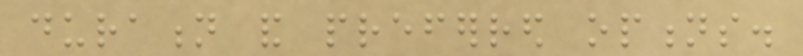duration and preferred options.
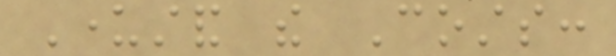Understand the Costs:
